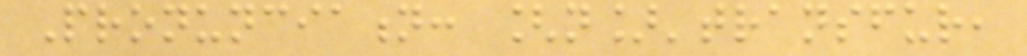Pronunciation: [n]'transfur,
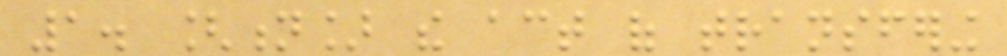1. [n] the act of transfering
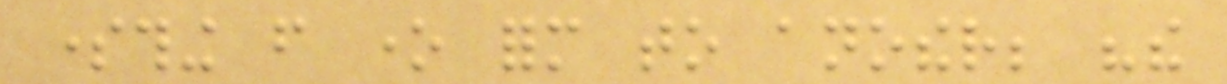something from one form to another; "the
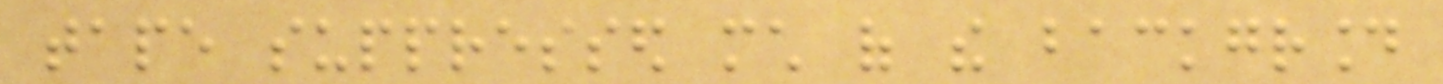tape suppressed much of the background
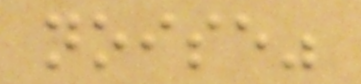noise"
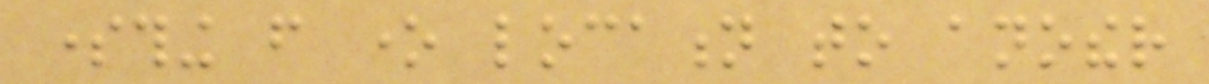something from one location to another
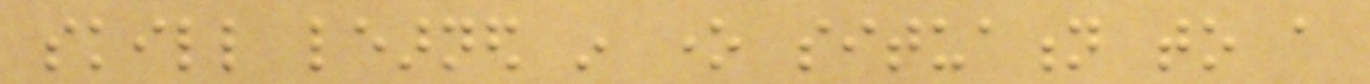skill learned in one situation to a
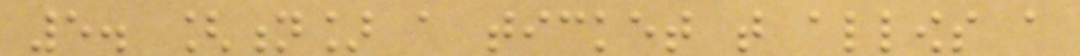5. [n] a ticket that allows a
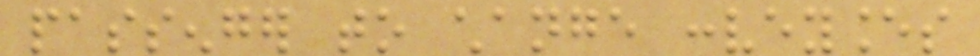passenger to change conveyances
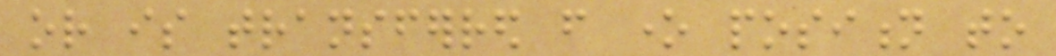or is transferred from one position to
